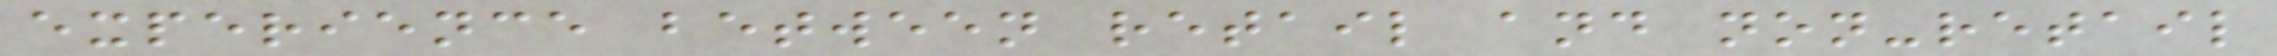experience between retail and non-retail
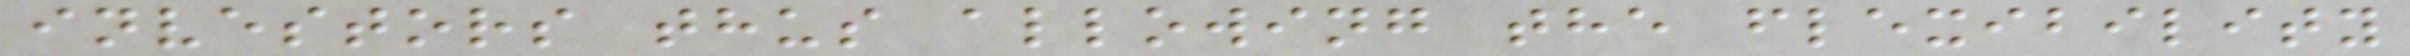investors thus allowing the flexibility
